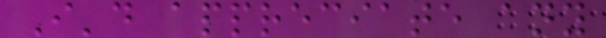I'd appreciate any
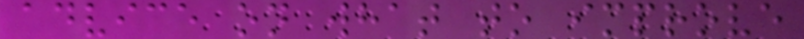advice on what to improve
